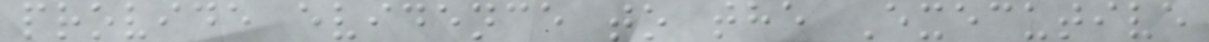provide evidence to the Executive
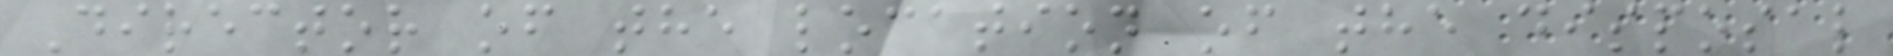Director of the location of the disposal
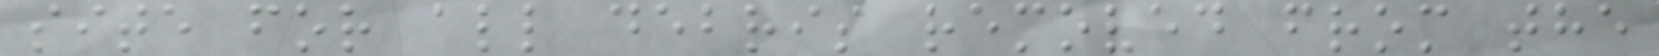site for all debris removed from the
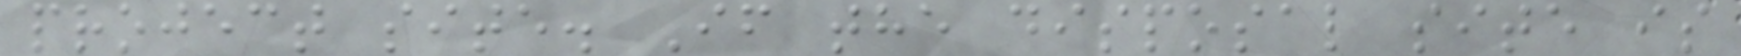project site. If the disposal site is
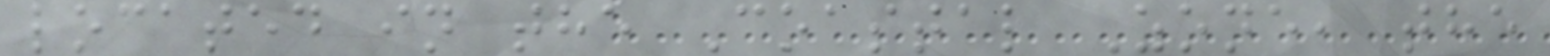located in the Coastal Zone, the
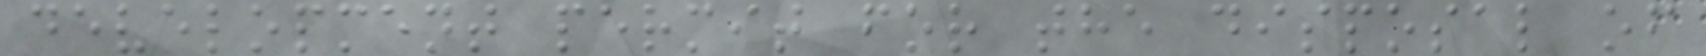development permit for the disposal of
